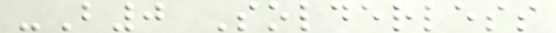-B0 Solderless
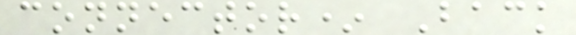connector* Back
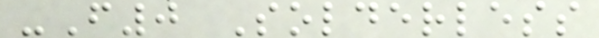-F0 Solderless
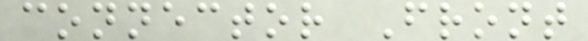connector Front
